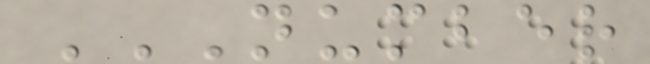NUMBER
